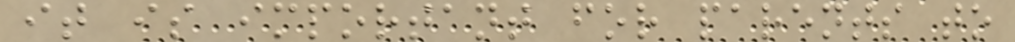it is important for parents to
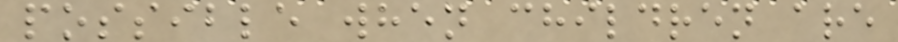possible when children are
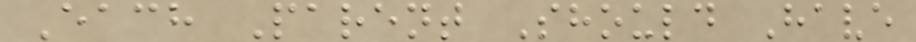Each Parent Should Have
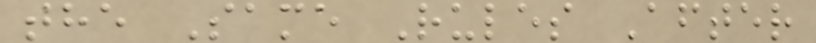the Same Rules After
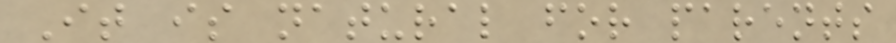It is natural for parents
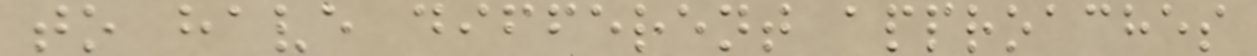to have different approaches
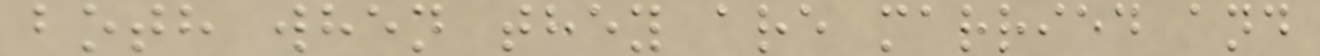both when they are married and
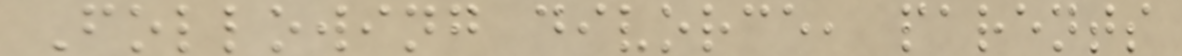Following divorce, parents
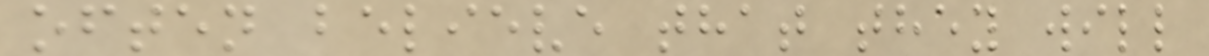often believe that they will
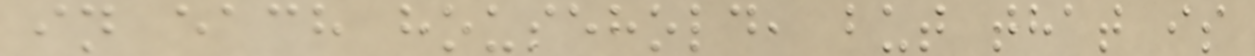in each household, but that is
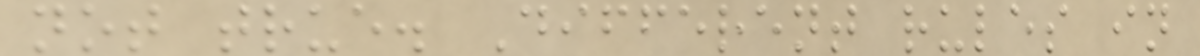not true. Different rules in
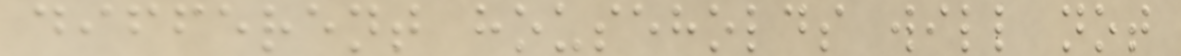different households will not
